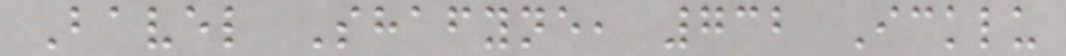Bavel Shafyne, 732 Icklu
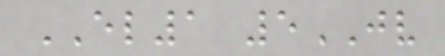EL1 5JV
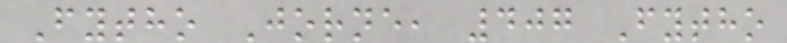Fytho Jorne, 407 Fytho
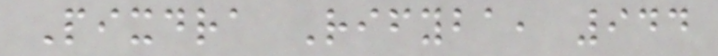Pixdra Rifyba, 944
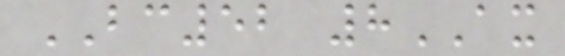BC52 8AX
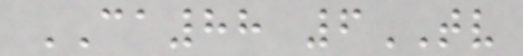CA88 6TV
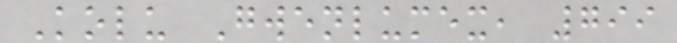Kolu Gwenlumex, 799
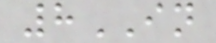8IN
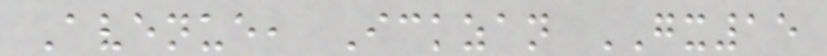Avenue, Ickzan GX15
